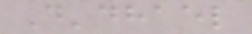D'dhael
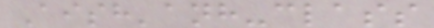Aish'anh-class
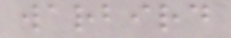warbird
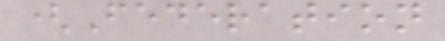(Federation
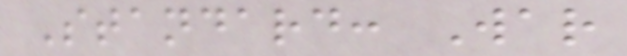Standard: War
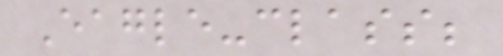Eagle-class;
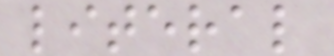literal
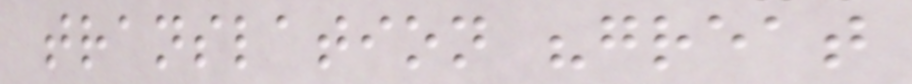translation "great
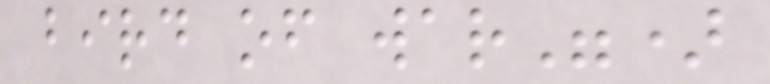bird of war")
